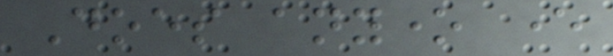Does anyone ever
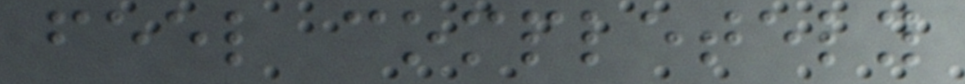feel completely
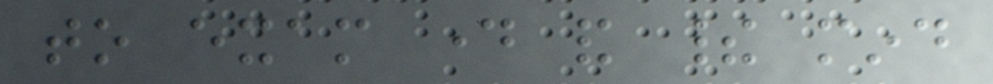to exam day and their mind
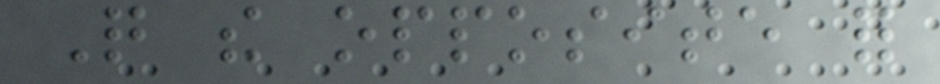Quite the opposite for
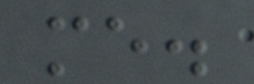me.
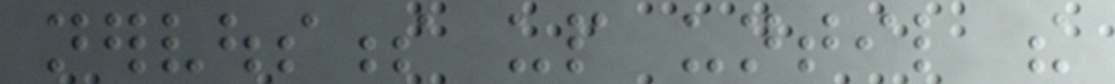nervousness up until the
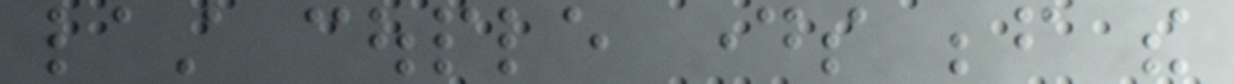last couple days before the
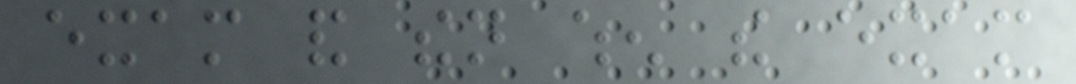exam and then when the exam
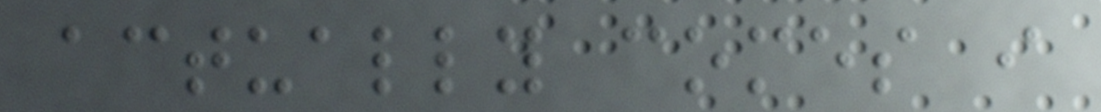actually comes i
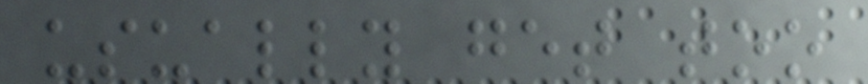usually get too
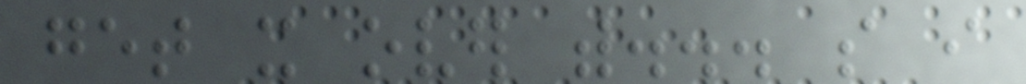get it over with... so i
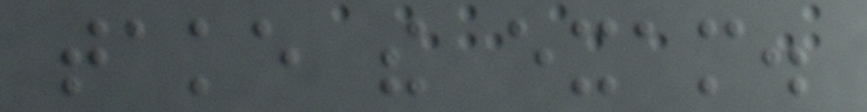take the exam.
